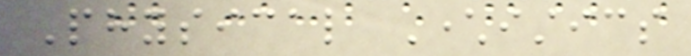Physical Characteristics
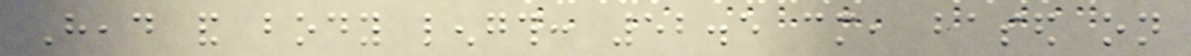Head and body length: 52.5 cm, based on
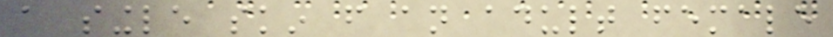a single skin from an adult female
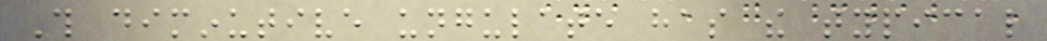This diminutive ungulate has the typical
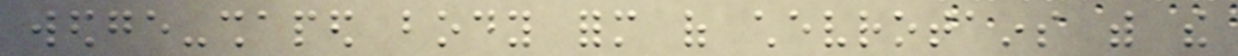wedge-shaped body form of chevrotains with the
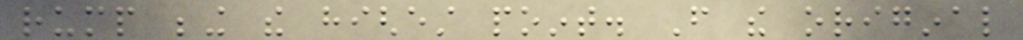rump being the highest point. From the original
